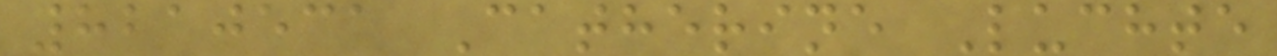8210531 Catherine Luchte
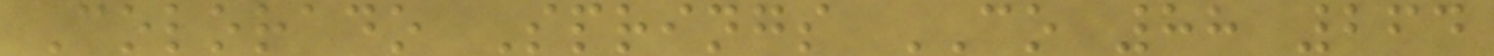Colorado Springs CO 88 264
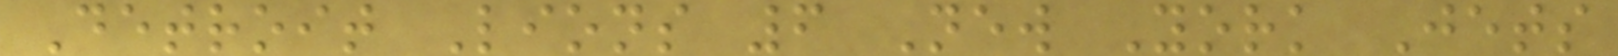Detroit Lions 6 New York Jets
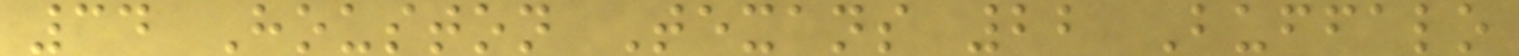34 Houston Texans 22 Buffalo
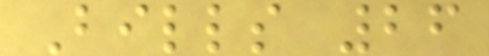Bills 26
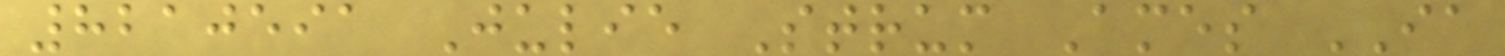8210591 Julie Strum Ames IA
